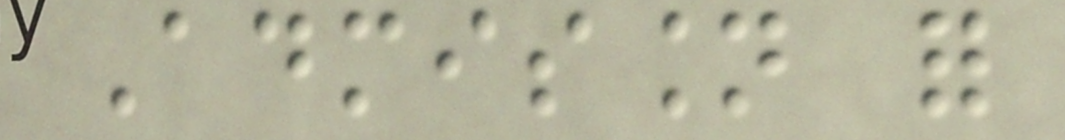Admission for
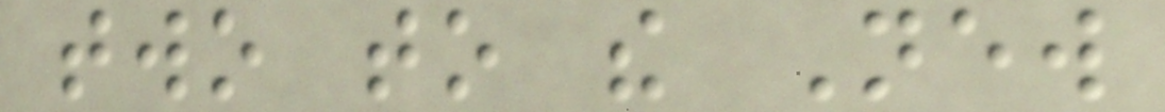two to the New
